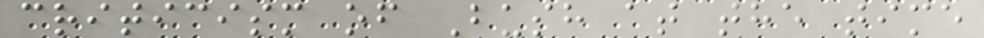criticism of Bush at the time
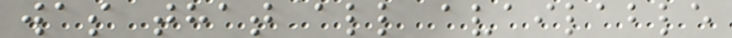was that all available
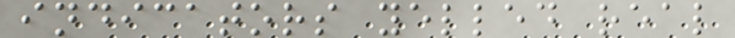indicators yelled real
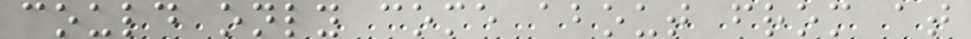could only come about from at
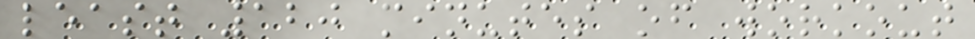least 120 minutes of workout
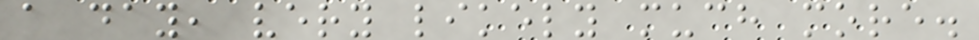a day, very likely much more.
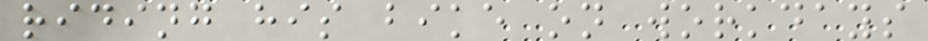riding his bike on workdays
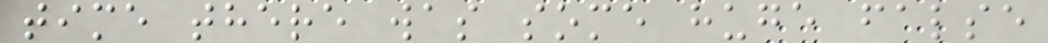time there was some huge false
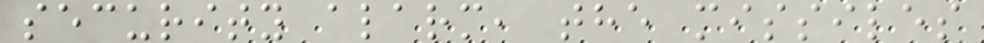security alarm, the missiles
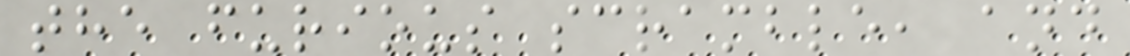the furious scramble, and
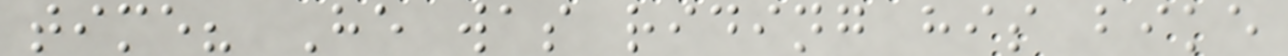time? He was riding his bike
